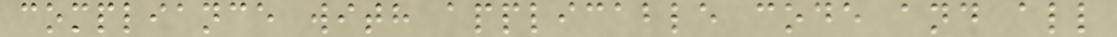compliance with applicable code and all
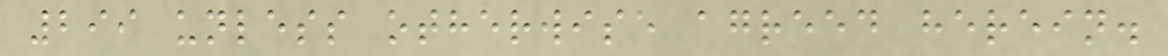299 unless otherwise agreed herein.
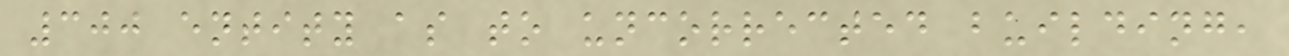300 entity as to uncorrected building,
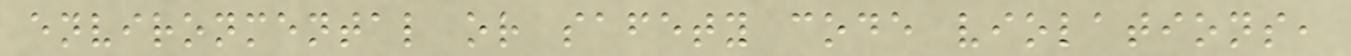environmental or safety code violations,
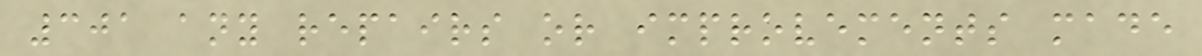301 any repairs or improvements made
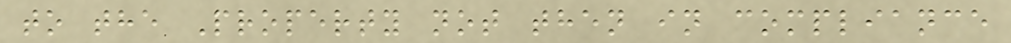to the Property not then in compliance
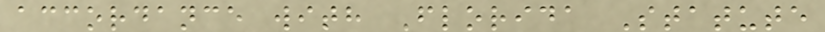accordance with Florida Statute
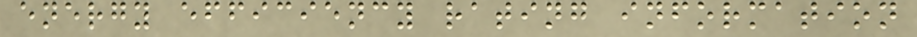energy efficiency rating information
